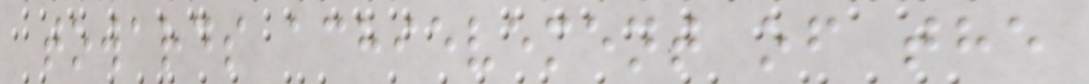towards achievement of the
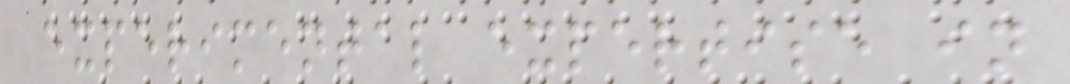experimental expertise in
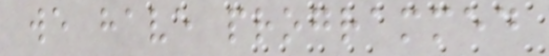we have programmed
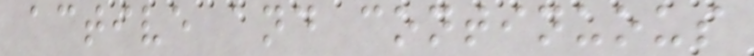active and continuous
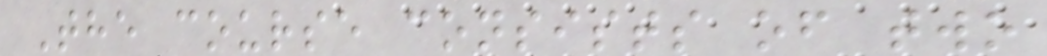The course consists of two
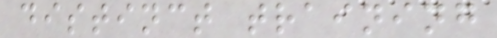distinct training
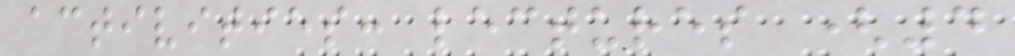activities: lectures (4
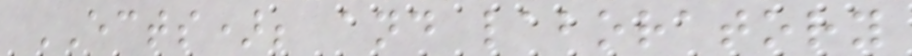ECTS); and laboratory
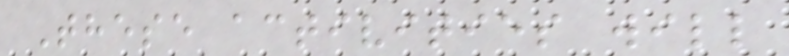These activities will
